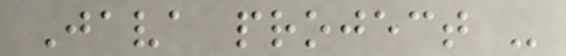Java project -
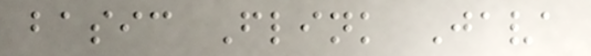basic Flink Java
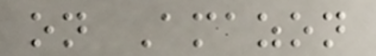on Amazon
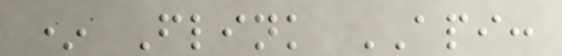* Flink API:
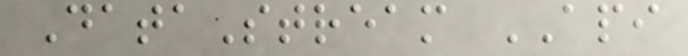DataStream API
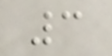3
